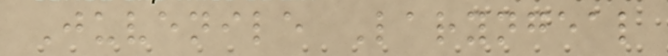Juvenile Laryngeal
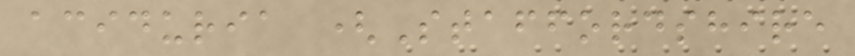aciduria (Staffordshire
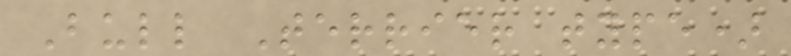Bull Terrier type)
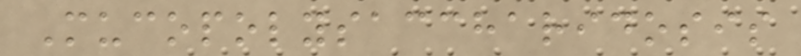Mucopolysaccharidosis
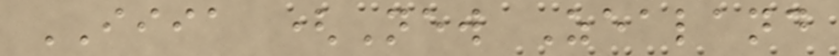IIIA (New Zealand
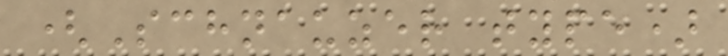(Schnauzer type)
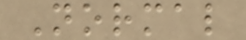Normal
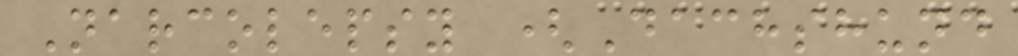Narcolepsy (Dachshund
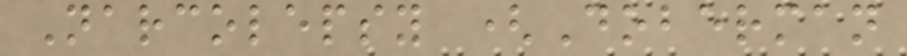Narcolepsy (Doberman
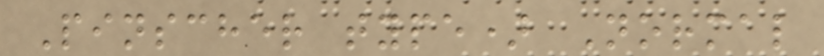Pinscher type) Normal
